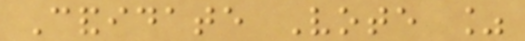Candidate Vote %
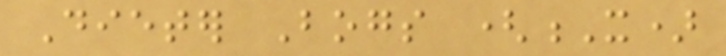Dieter Bogs (X)
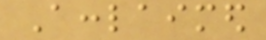Acclaimed
